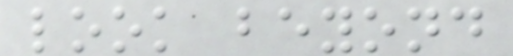look beyond
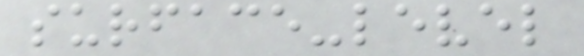surface-level
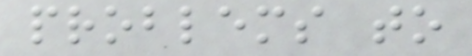problems to
